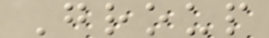Group
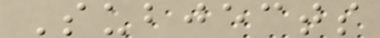Subjects
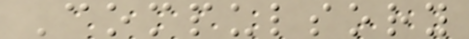Compulsory
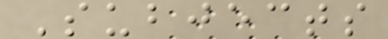Subjects
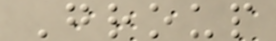Group
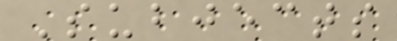Subjects
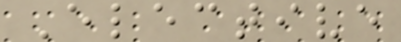Elective
